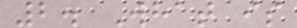2. What is
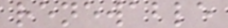renewable
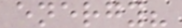energy?
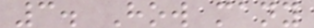3. How many
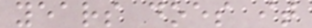years does it
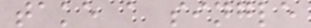take a single
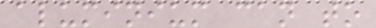aluminium can to
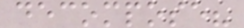decompose?
